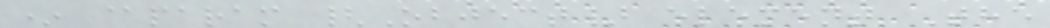* @param {Object} element The
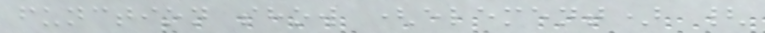function show (element) {
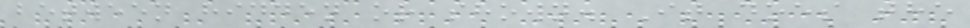between hidden or shown. It does the
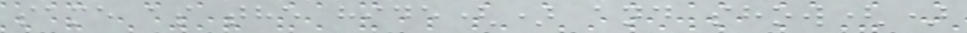same as the hide() and show()
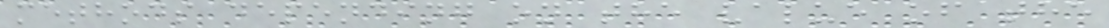methods depending on the value of the
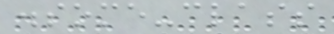.some-class
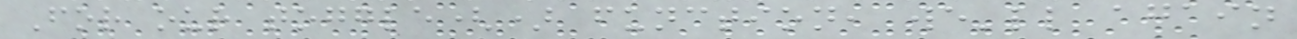For our toggle() function, we'll again
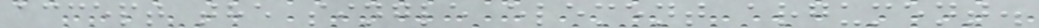accept the single element argument.
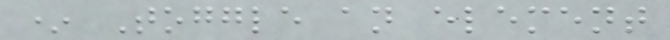* Toggle an element
